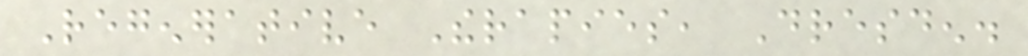Regenerative Therapies, Dresden.
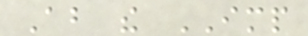About the IMP
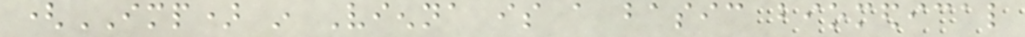(IMP) in Vienna is a basic biomedical
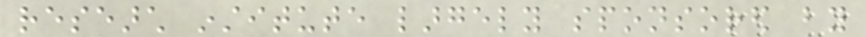research institute largely sponsored by
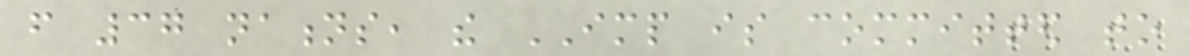from 37 nations, the IMP is committed to
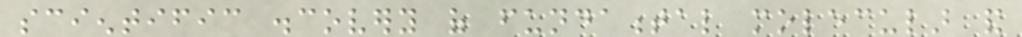scientific discovery of fundamental molecular and
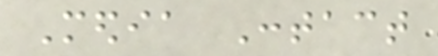Media Contact
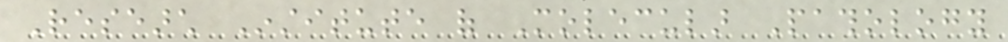Research Institute of Molecular Pathology
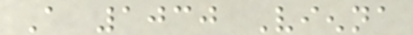A 1030 Vienna
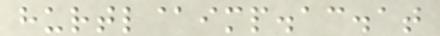hurtl@imp.ac.at
